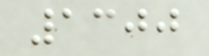1300
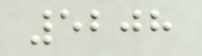5208
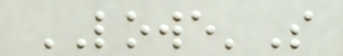LOWE'S
